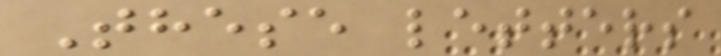These letters
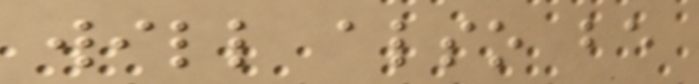will also be
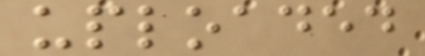uploaded
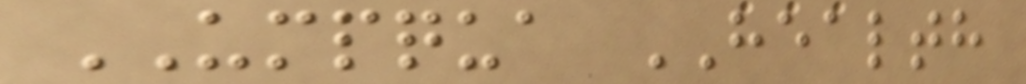UMPQUA HEALTH
